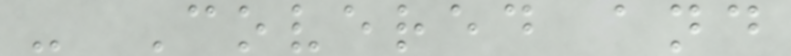- Covered and
